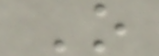O
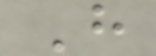H
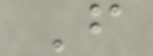F
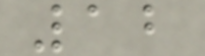12
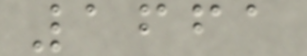1661
